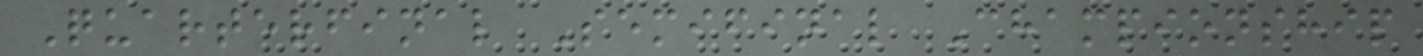Quarterfinal Semifinal Championship
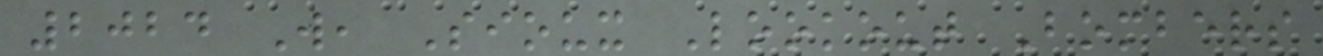2024 W, Sioux Lookout Bombers
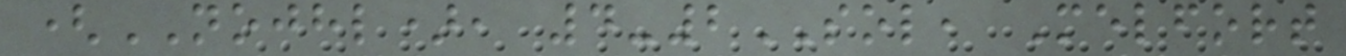(NOJHL), 4-2SOL, Melfort
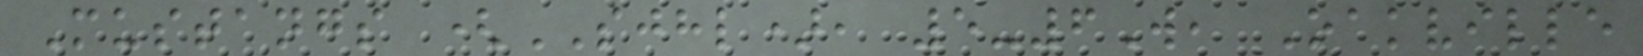Mustangs (SJHL), 5-6W, Oakville
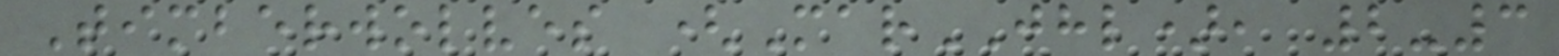Timberwolves (MarJHL), 2-3
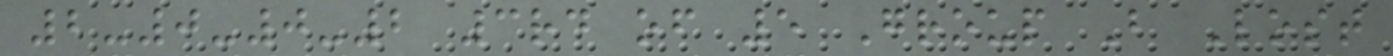2-0-0-2 3rd of 5 Group B Lost
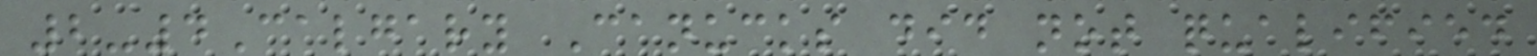2-4Calgary Canucks did not qualified
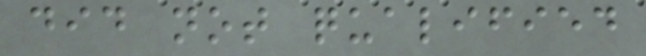did not qualified
